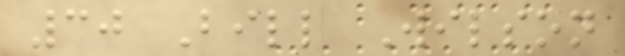30 Bill Wilson
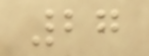27
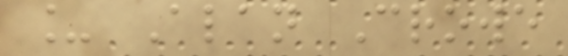_ Alan Crowe
